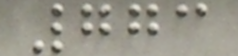773
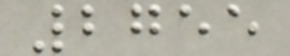2755
